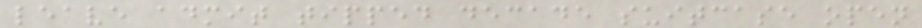leave admit tipped decade suitcase open
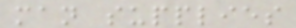man supplies
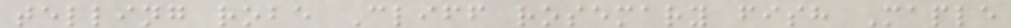telling robe Cliff rosemary fish Maple
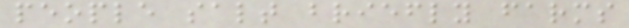people salt briefly farms
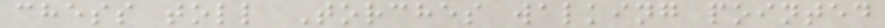chess toll Torches walking pointed
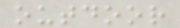outdoor
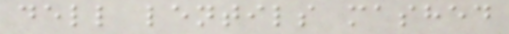dell lentils mashed
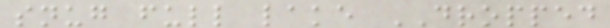snug full lake DROPPED
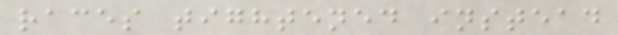races tightened instead
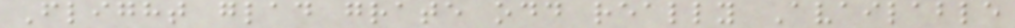Flight glad grate odd really Available
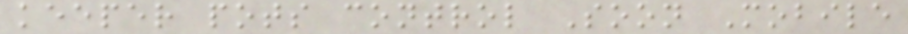keeper pots control Soon Mobile
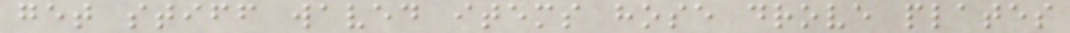get stiff waved items hose drove plates
